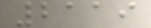2119
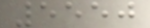5550
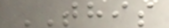THIS
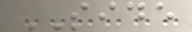SIDE
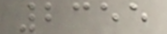2355
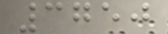3750
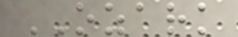OZARK
